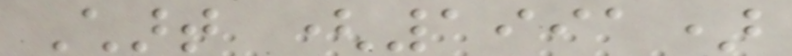Chart (1991)
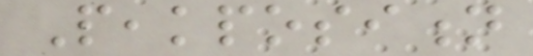Peakposition
